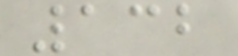132
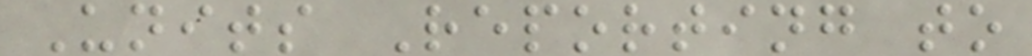Units Reporting to
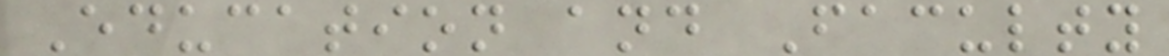Education and Faculty
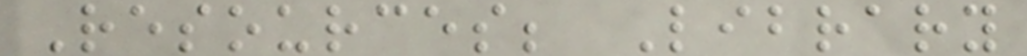Resources; Library
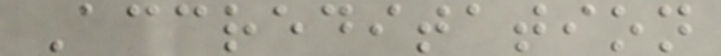Accreditation
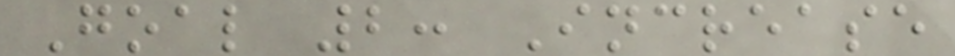Goal 2: Increase
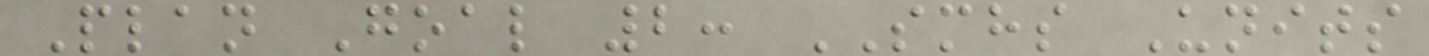Plan Goal 2: SMHS Units
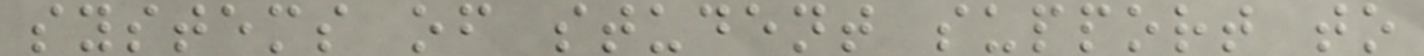systems of student support to
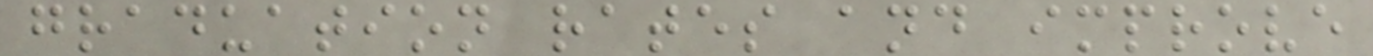graduation rates and improve
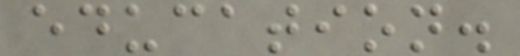education.
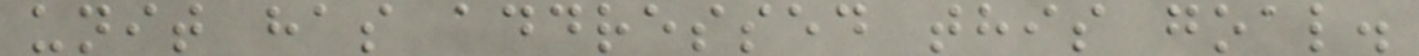unit has addressed this goal.
